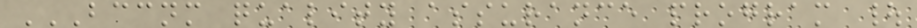BCCNM QUALITY ASSURANCE PROGRAM |
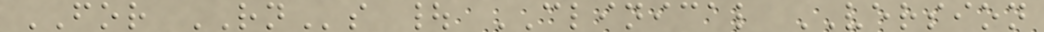FOR RNs | CLINICAL VERSION
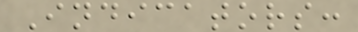Indicators:
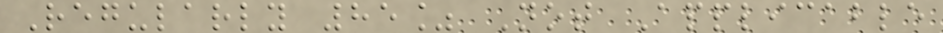Regularly 85% Not Applicable
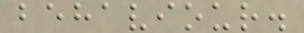behaviour.
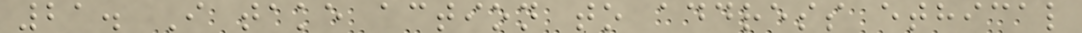21. I take action to address ethical
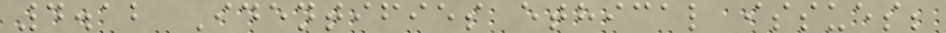4.12 Identifies ethical issues;
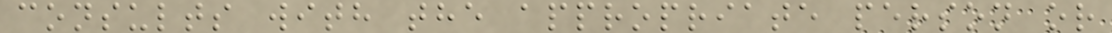consults with the appropriate person or
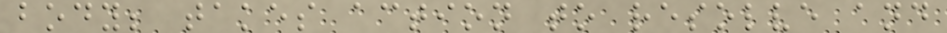body; takes action to resolve and
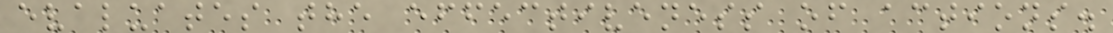evaluates the effectiveness of actions.
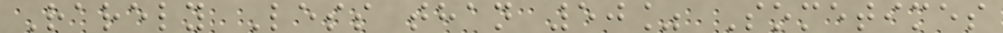Rarely Less than 50% Sometimes
